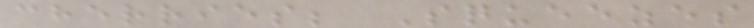cherries; Squeezes
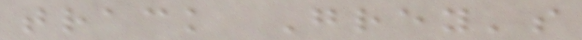track Grey's
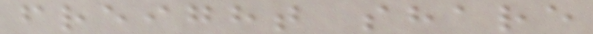freight share
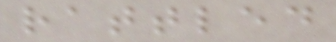rattled
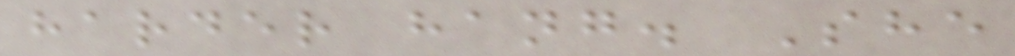harder hang. She
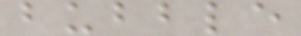bubble
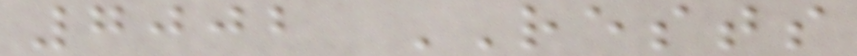7002 RESTS
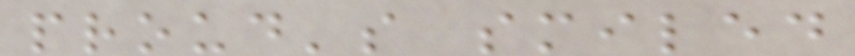proud's smiled
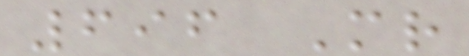696 Mr
